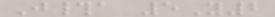J#a 5Y2
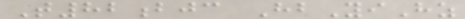T82bjc HbYiHz
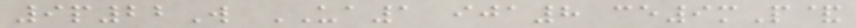9p22W UA1 ija8 ce9mP&
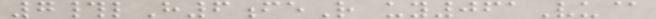7#lH6feR uy061Vu@
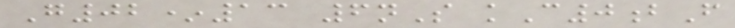G02*13 6nS kC0bF
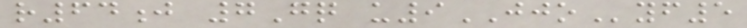r64j 7Gq u9JJOyf5
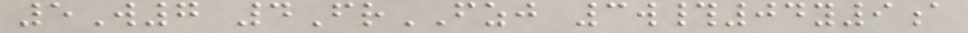5W7 4FrFZJ 3w#04y9a
